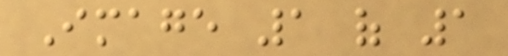Image 1 of 1
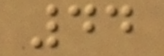44
